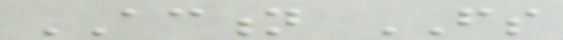ACTION FS
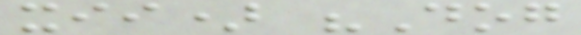xii) "Dog
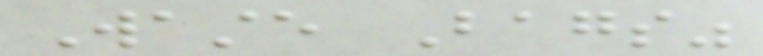Waste Bags"
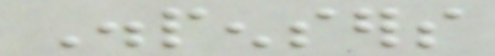Dispensers
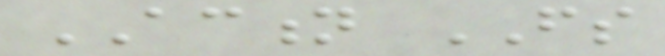ACTION FS
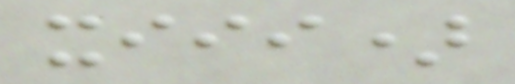xiii)
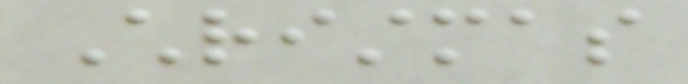Christmas
